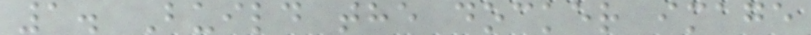1. Build the docker image
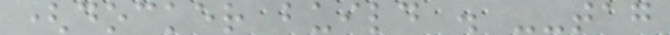(docker build . --tag
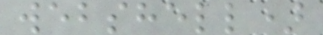webshell)
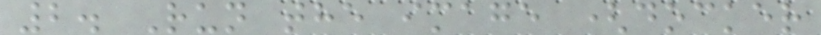2. Run the image (docker
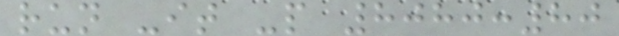run -it -p 8080:80
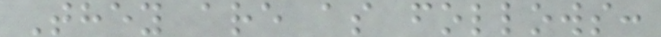They are as follows:
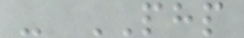- PHP
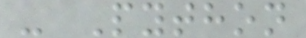- Python
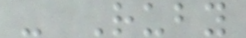- Ruby
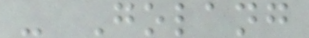- Golang
